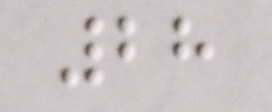28
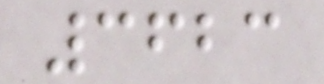3623
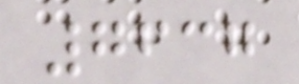7637
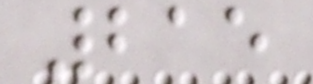215
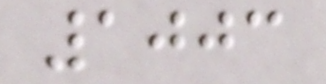1003
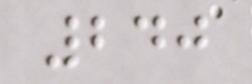240
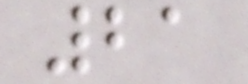21
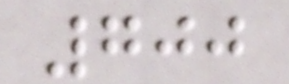700
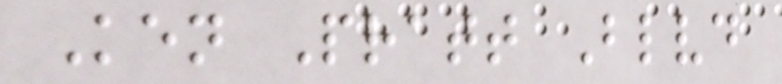Ken Pratt Blvd
